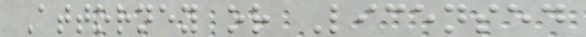Attorney or Licensed
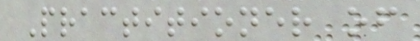Practitioner of
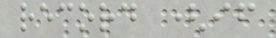record (if
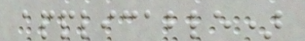applicable)
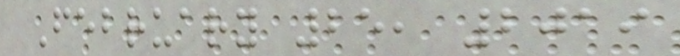February 25, 2019
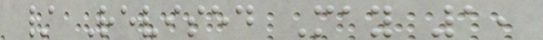/ Revised May 1,
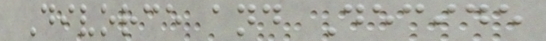Divorce and Decide
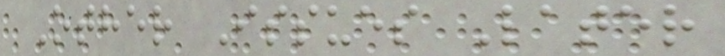Other Issues Later
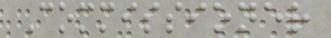Commissioner
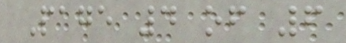Page 4 of 6
